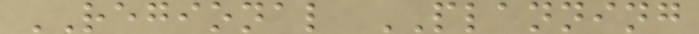REGIONAL PLANNING
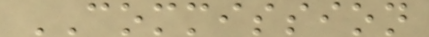COMMISSION
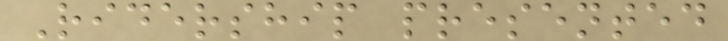Ridership presented
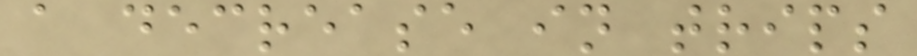a decrease in trips
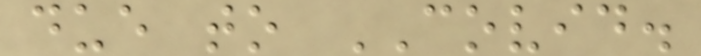due to COVID.
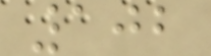102
